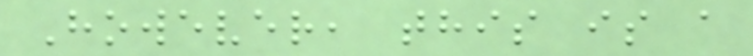However, this is a
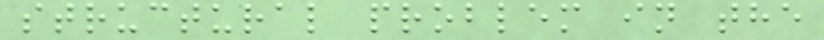structural problem in the
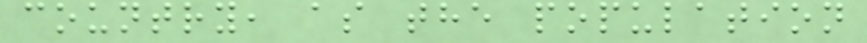country, as the population
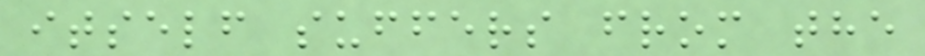itself suffers from the
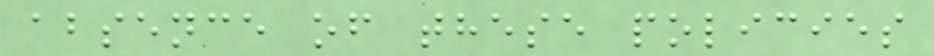absence of these policies
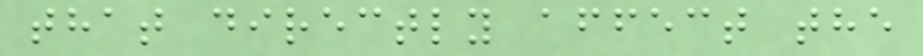that directly affect the
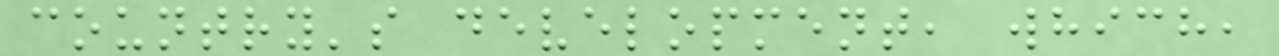country's development, which,
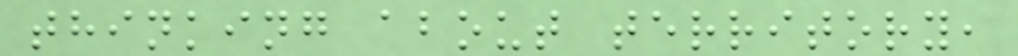thinking about territory,
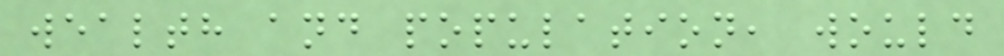wealth and population, would
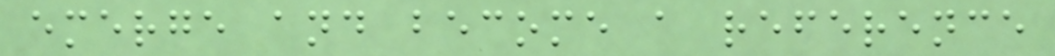emerge and become a reference
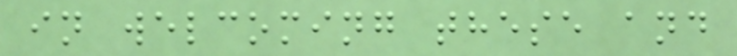in welcoming these and
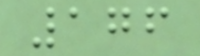176
